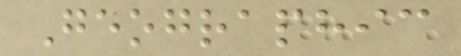Geographic
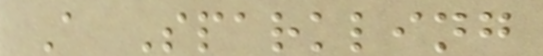A Sparkling
